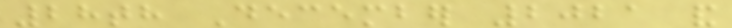28th December 2021 and
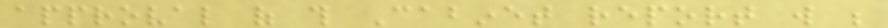approval of this Cabinet report will be
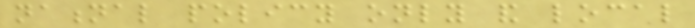national policy only and local
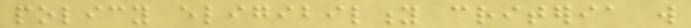policy eligibility criteria will
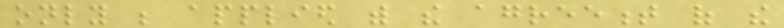only be applied with the agreement of the
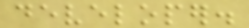developer.
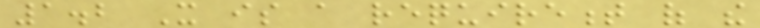1.2 It is a requirement of the
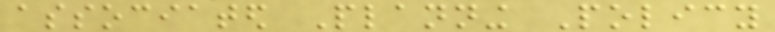associated Planning Policy
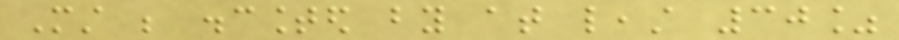Must be discounted by at least 30%
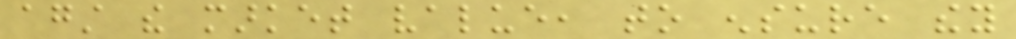against the market value, to ensure they
